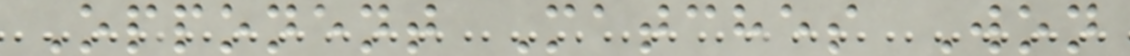Opponent Matches Won
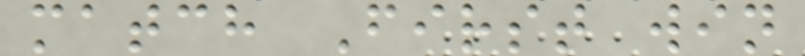match First win
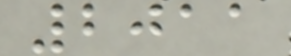2011
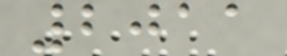2011
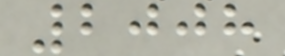2008
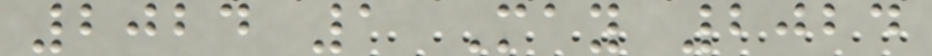2024 1 May 2024
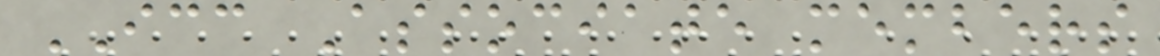ICC Associate members
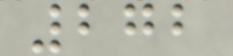272
